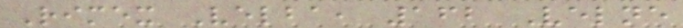Rimex Velba, 162 Velne
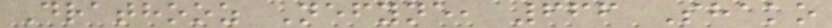Drathooz Nefyne, 666 Shako
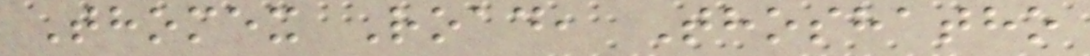Thomex Road, Thoshatho
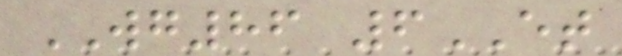WG86 6ET
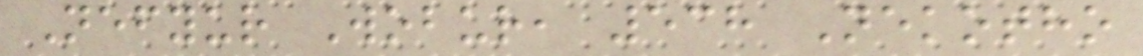Nefyur Wobur, 538 Nekotho
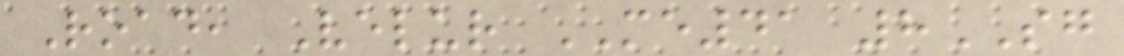Road, Velur ME41 8SG
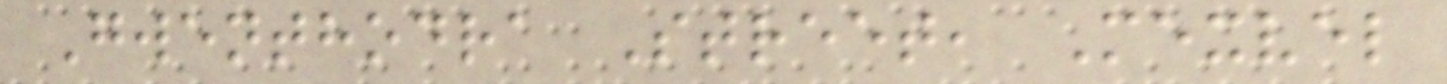Gwenthodra Street, Mexvel
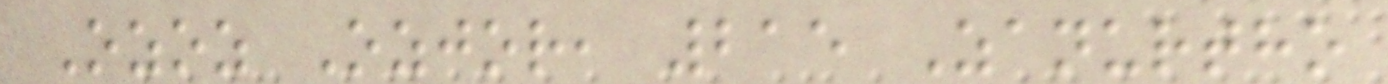Ozoz Ozjor, 215 Zanurtho
